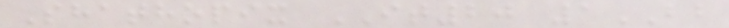Shathopix IT20 1BB
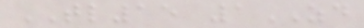TL15 1ZD
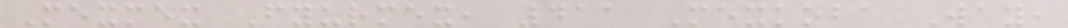Mexmex Fyurmex, 411 Mexkoba Way,
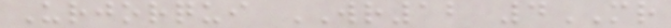Urjorqui WR12 4MR
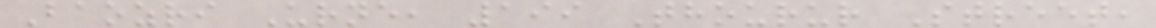Baozri Urne, 199 Thourur Street,
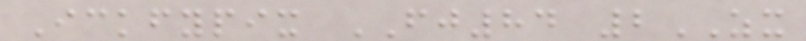Ickfypix FJ84 2ZX
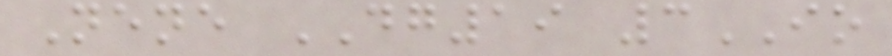Nene DG19 3IO
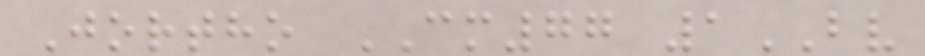Jortho CM77 1BV
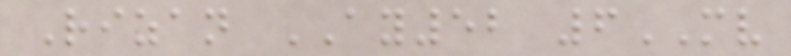Rizan AY52 6MV
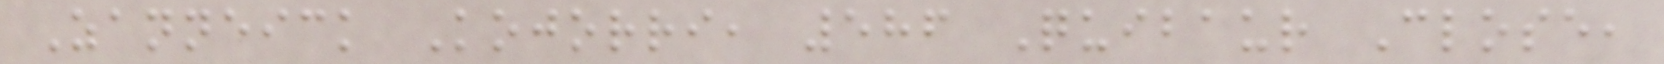Zanneick Kojorri, 586 Quibaur Close,
